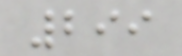299
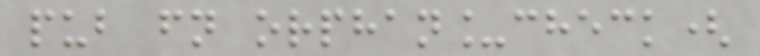pub fn orphan_check(
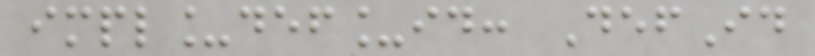impl_def_id: DefId
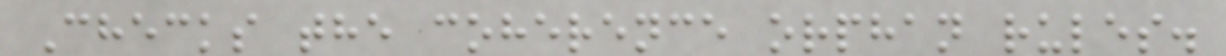Checks the coherence orphan rules.
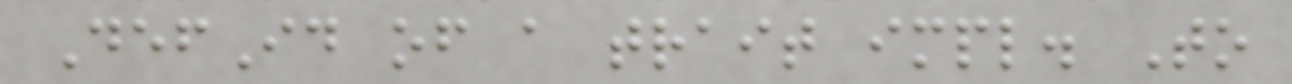DefId of a trait impl. To
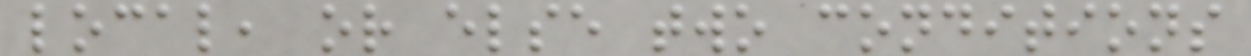local, or else two conditions
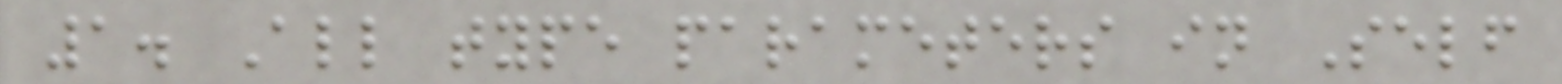1. All type parameters in Self
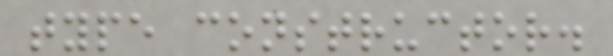type constructor.
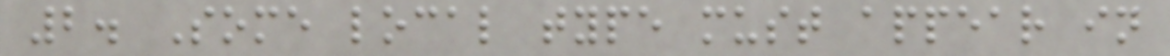2. Some local type must appear in
